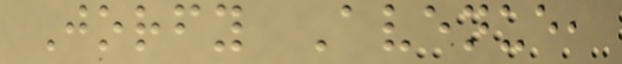Jorfy Avenue,
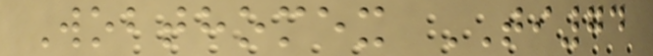Wobthomex TI74
